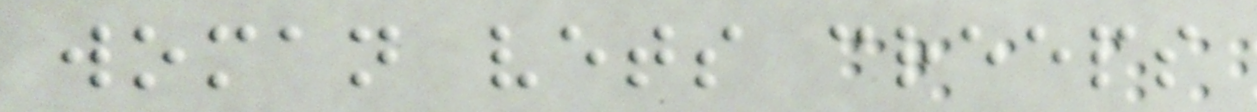woman vets creeps
